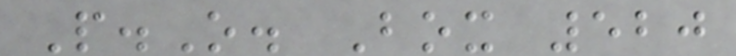P.O. Box 520
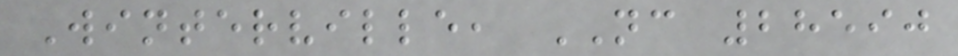Winterville, NC 28590
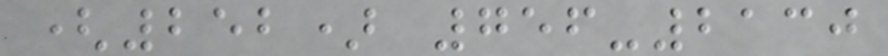(252) 756-2130
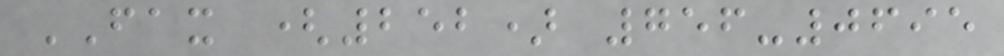FAX (252) 756-0695
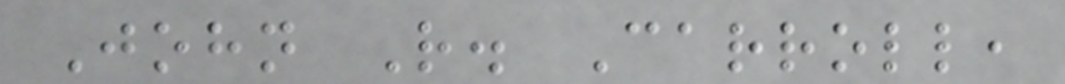John R. Carroll,
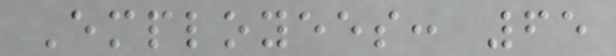Employees: 65
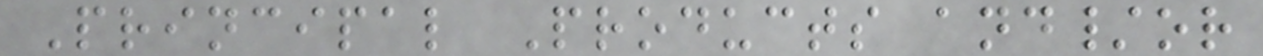Principal Products and/or
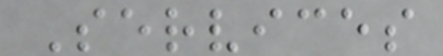Services
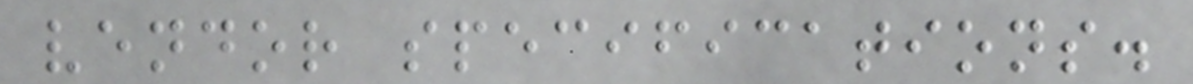vendor specifications.
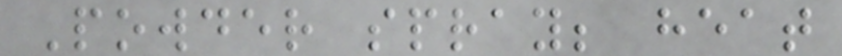Powder spray; heat
